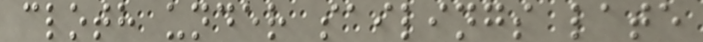cloth under sailings late
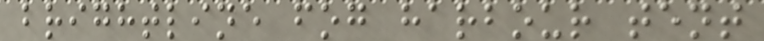brightline fog harbour tent
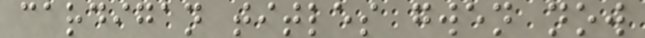cardigan titles gwen now
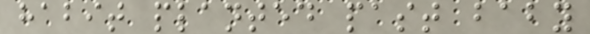habit planted past baby
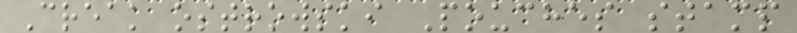Creak ostrowski Pouches stamp
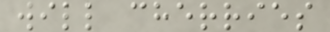will cherries
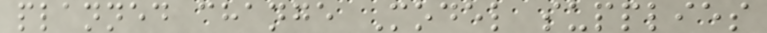planned change Model supplies
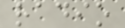radio
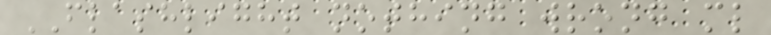FLASHLIGHT nothing wrong ml
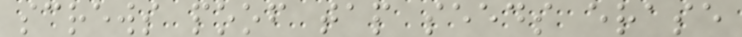screws poof tap seeds erase
